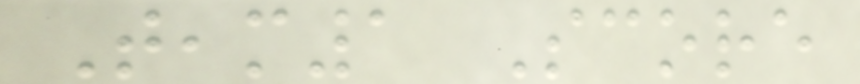Team1 Score
